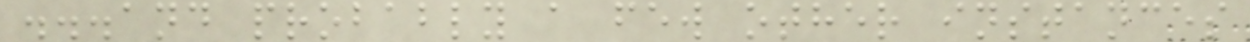...and probably a few other instances
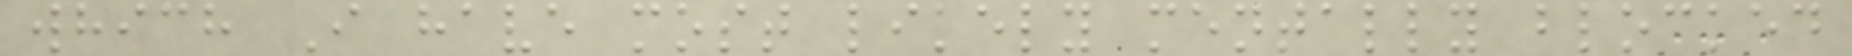which I have most likely mentally blocked
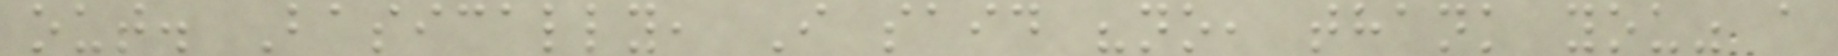out. Basically, I said "no, thank you" a
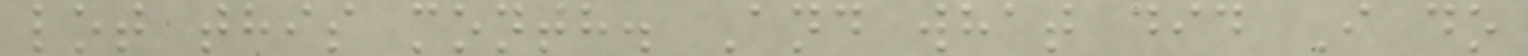lot this month. And what did I do
